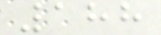188
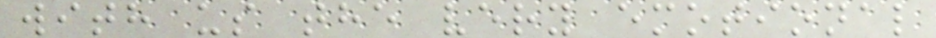with us the very emotional
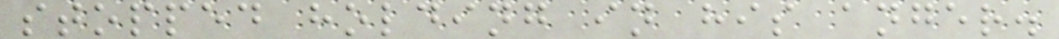stopped holding in his anger.
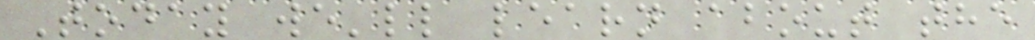Today we'll learn about the
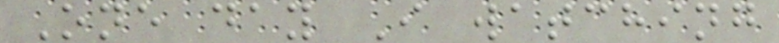One day I watching
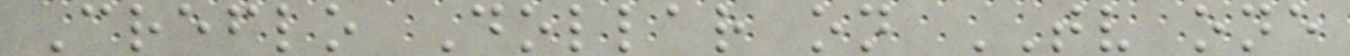Creflo Dollar on TV one
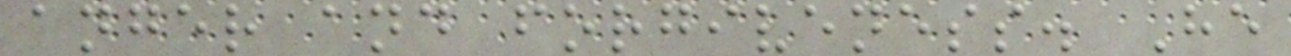anger and forgiveness. He
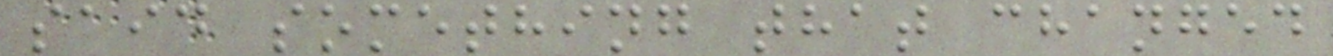said something that changed
